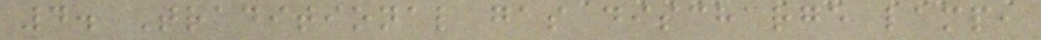4. Traditional gas discharge lamp,
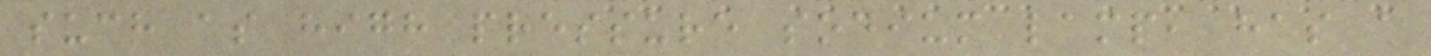such as high pressure sodium lamp, has a
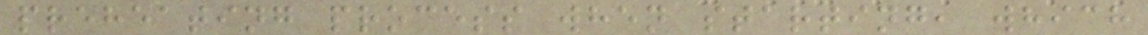preheating process when starting, which
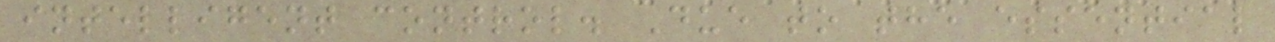intelligent control. Due to the essential
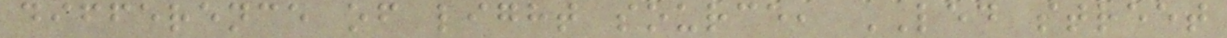difference of light source, LED street
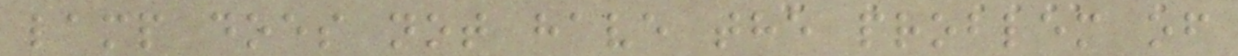lamp does not have the problem of
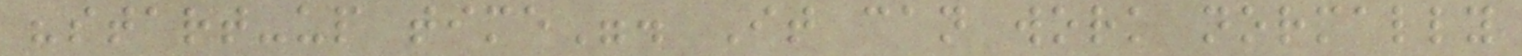"start-up time". It can work normally
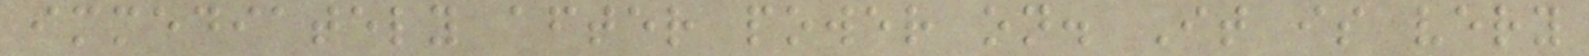immediately after power on. It is very
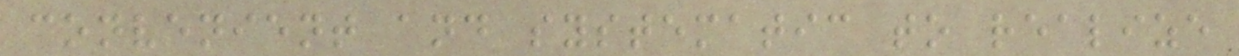convenient and systematic to realize
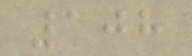108
